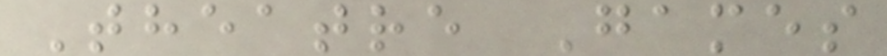Theatre Games
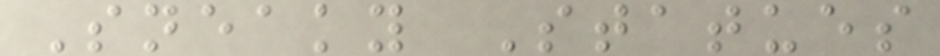Sneaky Statues
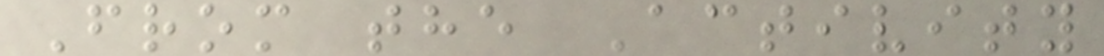From the Activity
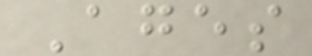Ages
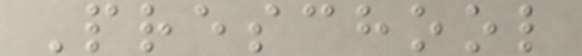Preschool
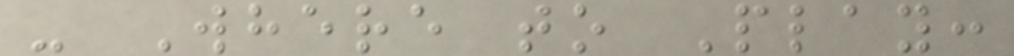- Where to Play:
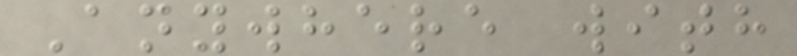Anywhere with
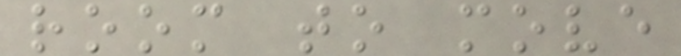room to move
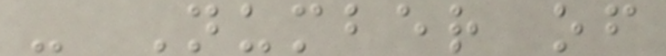- Number of
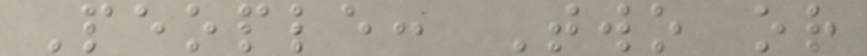People: Two or
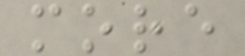more
